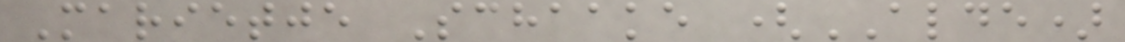Marietje Schaake (ALDE)
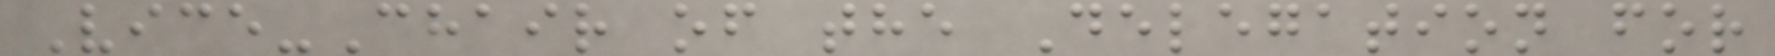Vice-Chair of the Delegation for
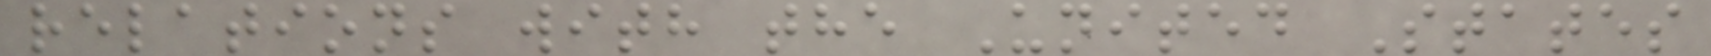relations with the United States
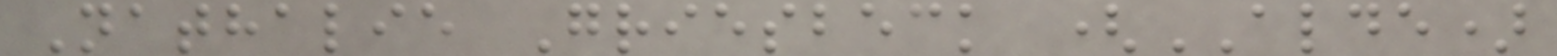Nathalie Griesbeck (ALDE)
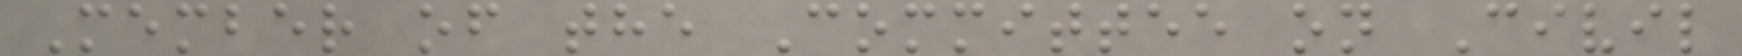Member of the Committee on Civil
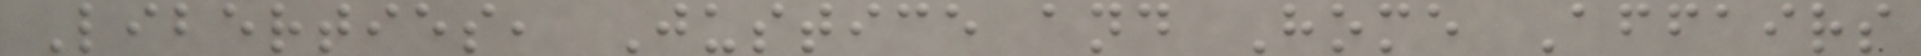Liberties, Justice and Home Affairs
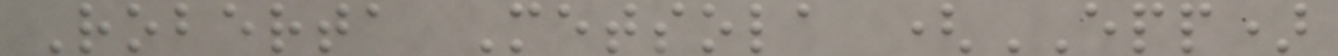Roberta Metsola (EPP)
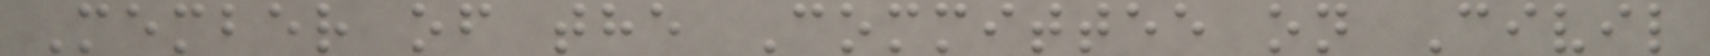Member of the Committee on Civil
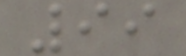99
